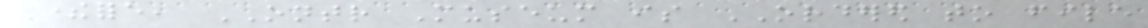Therefore, ONTR Museum is ORDERED to file
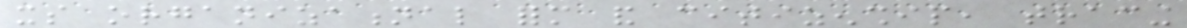its organizational form and citizenship, tracing
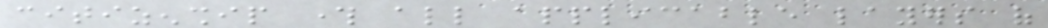citizenship through all applicable layers of
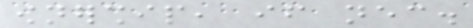ownership, if necessary.
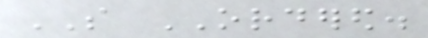SO ORDERED.
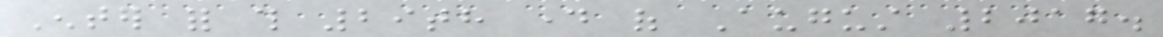Enter for this 29th day of August 2017.
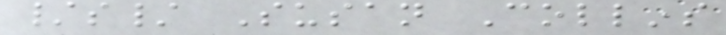/s/ Susan Collins
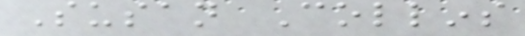Susan Collins
